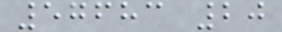57683 20
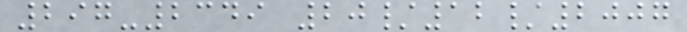297-2349 20/12/2007
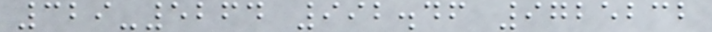329-5264 992.46 9725232
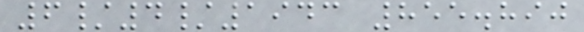6/4/1943 855.890
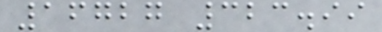16727 323.99
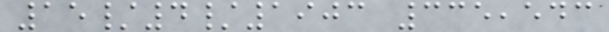15/4/1903 335,543
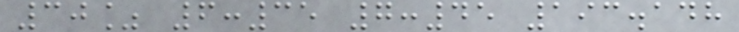30% 6:35 7:45 193.148
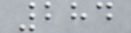284
